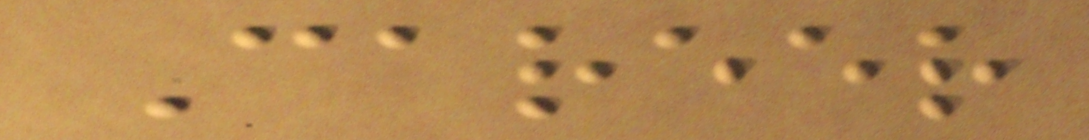Career
